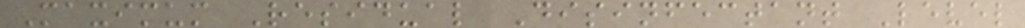Maximum Residual Disinfectant Level
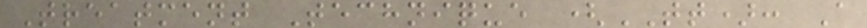Treatment Technique (TT): A
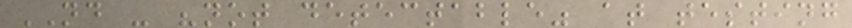ND - "not detectable" at testing
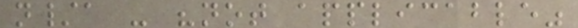n/a - "not applicable"
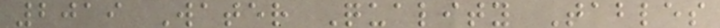2019 Water Quality Tables
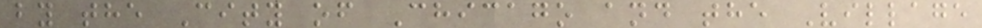by the City of Chicago and the Village
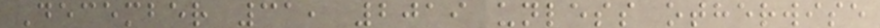December 31, 2019 unless otherwise
